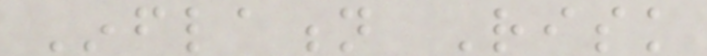Inflation Risk
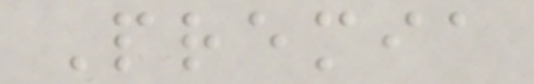Premia
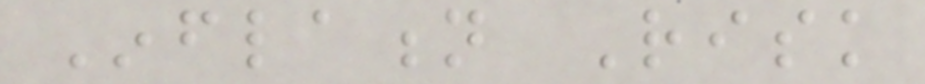Inflation Risk
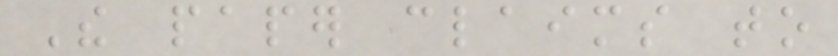The paper claims to
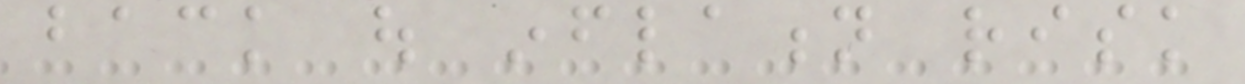back out inflation risk
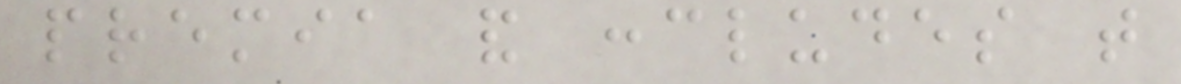premia and concludes that
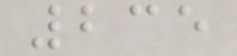235
